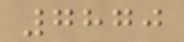7870
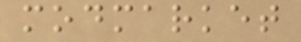modmarket
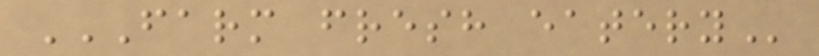FARM FRESH EATERY
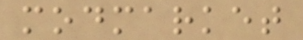modmarket
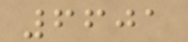6601
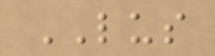LUS
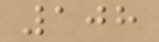108
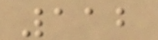112
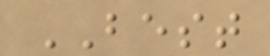BEST
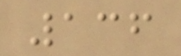136
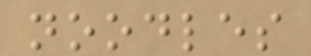noodles
